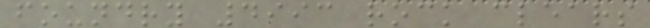foundry 4993 rock clears
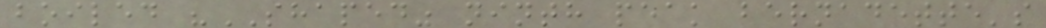boiled "SHAPED" ninth peak bernadette's
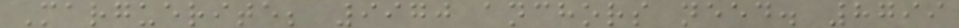Marguerite; 9970 anchors need. 8799
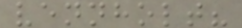vennholt?
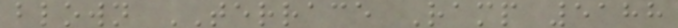blown TERRACE Ramp 5188
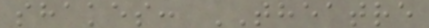shakes: THEATRE
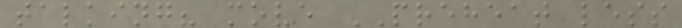talking? move PREHEAT less
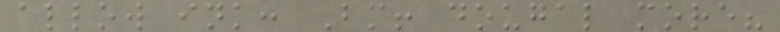allow ink: Bm! dougal more?
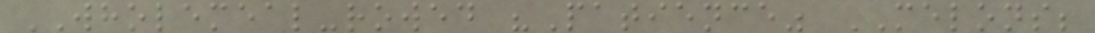WHOLEMEAL-rowed "Patience" MELONS;
